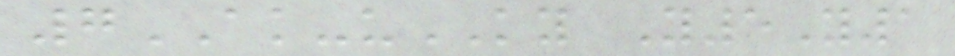7AK-uKY Y5Y1
